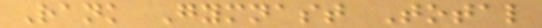Rank Gymnast Total
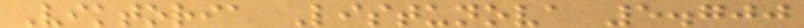Viktoria Listunova 5.700
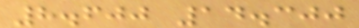8.600 14.300
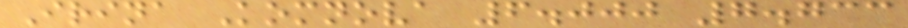Irina Komnova 6.000 7.733
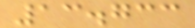13.733
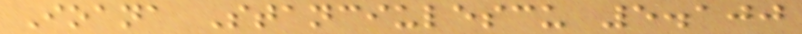Ioana Stanciulescu 5.100
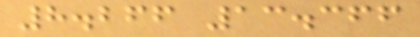8.266 13.366
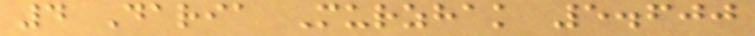4 Daria Murzhak 5.600
